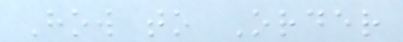How to Order
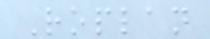Roplan
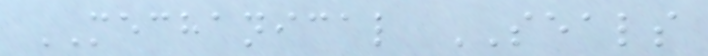MECHANICAL SEALS
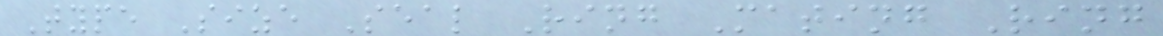Type Size Seal Ring Mating Ring
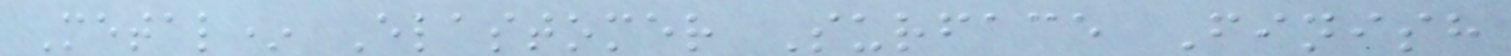Metal* Elastomer Surface Finish
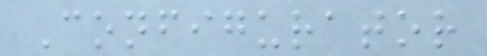Configurator
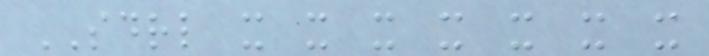SDRL x x x x x x x
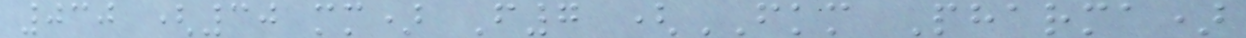030 (30 mm) F7 (FKM Pharma)
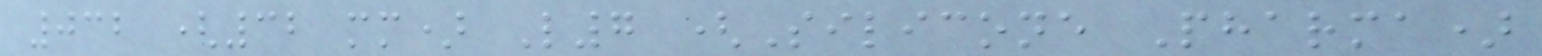032 (32 mm) L7 (Silicone Pharma)
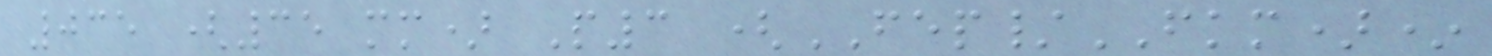035 (35 mm) P3 (FEP/FKM)*
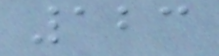123
